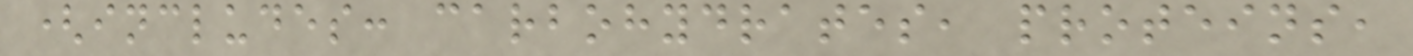(includes: carbohydrates, proteins,
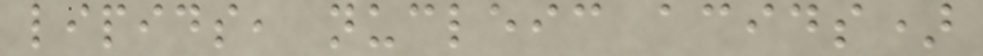lipids, nucleic acids)
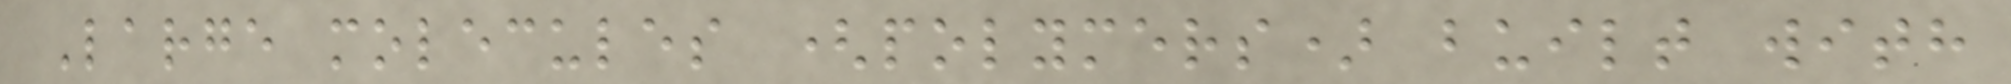Large molecules (polymers) built with
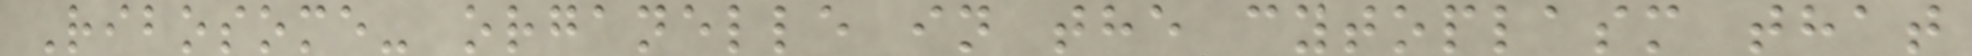Ribosome- organelle in the cytoplasm that
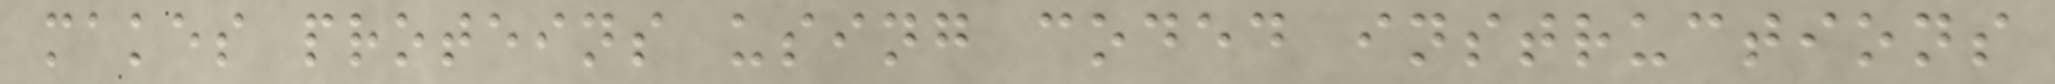makes proteins using coded instructions
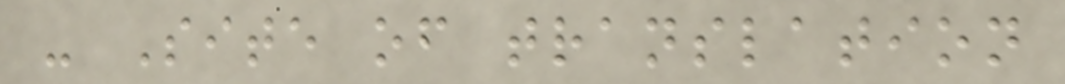- Site of translation
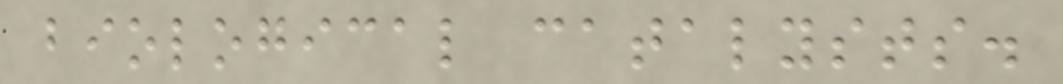biological catalysts.
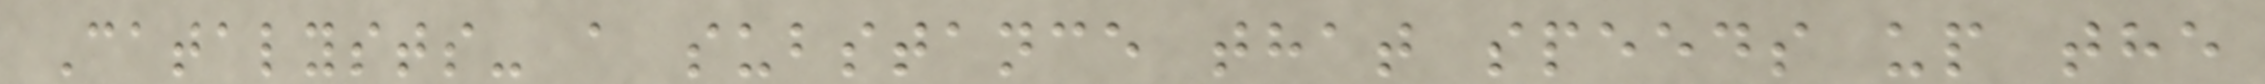Catalysts- a substance that speeds up the
